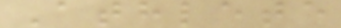Athlete
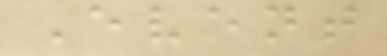Event
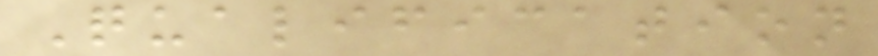Qualification
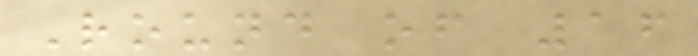Round of 16
